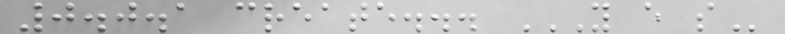0.0.1 create... Y E S
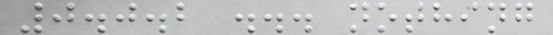0.0.2 ... nothing
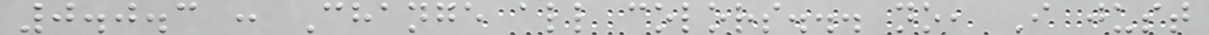0.0.3 : Change all colors... no, I just
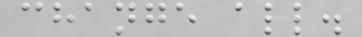change all.
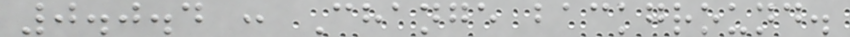0.0.4 : Change background.
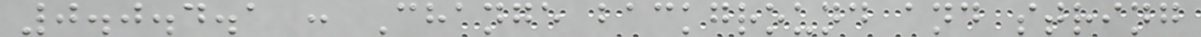0.0.4.1 : Change background and string
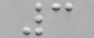3
